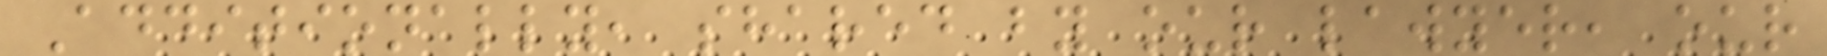Additionally, shared by our lawyer, our
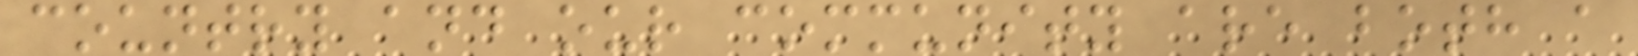country and our community are both a
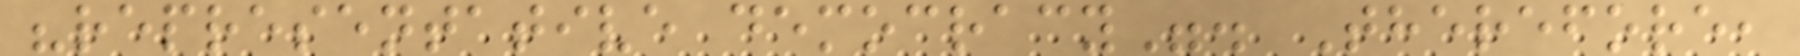"representative democracy". Therefore,
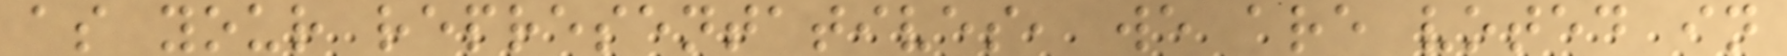as your representatives, we are voted in
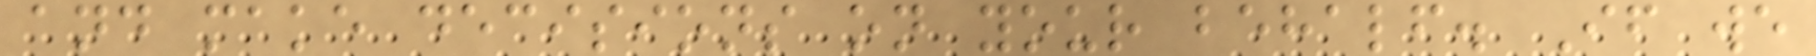and make decisions on your behalf. If we
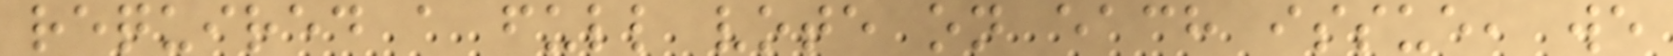required a full vote on each issue, we
